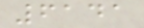6141
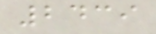2439
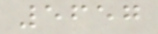5657
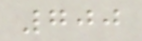700
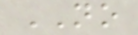NO
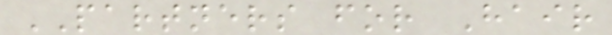PARTNERS for Hair
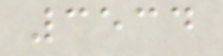3534
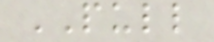PULL
